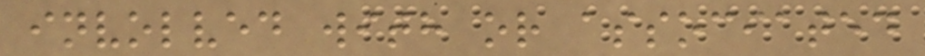involved with or associated
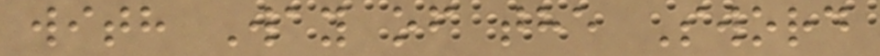with Way of the Sword
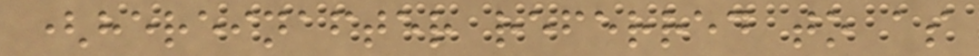(hereinafter referred to as
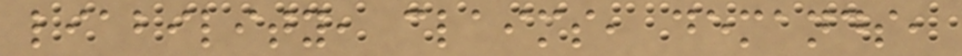liability, claims, demands,
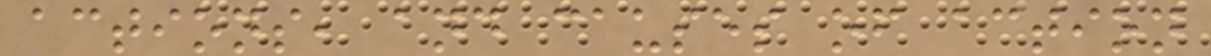actions, and causes of action
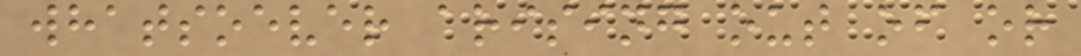whatsoever arising out of or
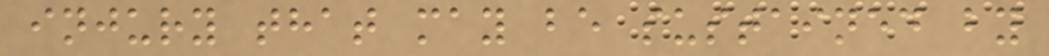injury that may be sustained by
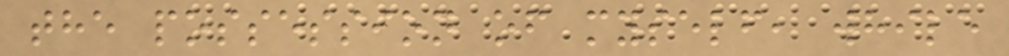the possession of myself, while
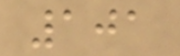101
